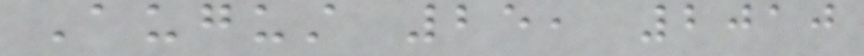August 25, 2010
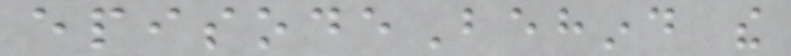episodeBehind the
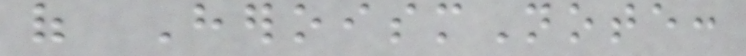of HeroismNote:
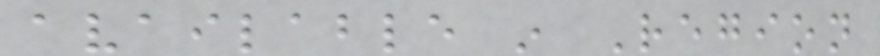available in Region
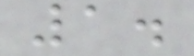1.
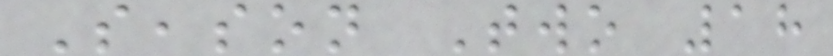Season Two 18
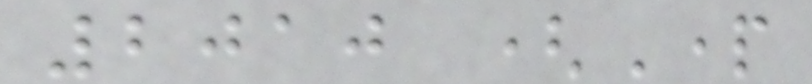2010 (Part
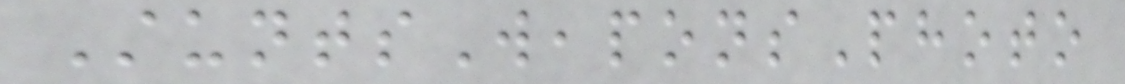StuntsWeaponsPhoto
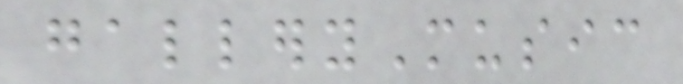galleryMusic
